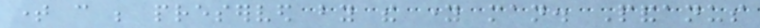time can be preserved by the young man. Pandanus
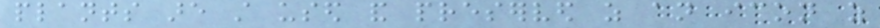plants are still used and preserved as an icon as
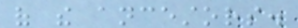of the ancestors.
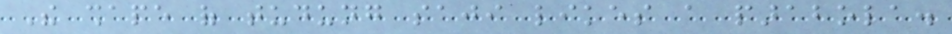The shape of tudung saji likes a parabola.
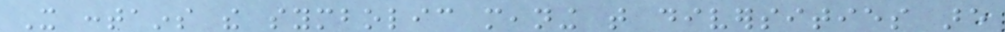It contains the symbolic meaning that diversities are
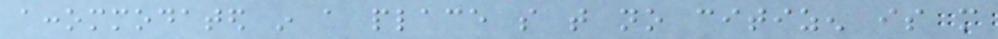accommodated in a place so that no citizen is more
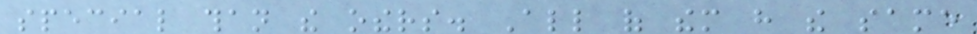special than the others. All of them have the same
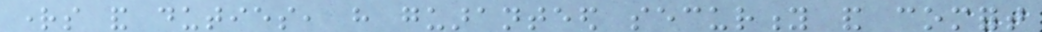rights and duties, have guaranteed security and comfort
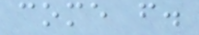come from.
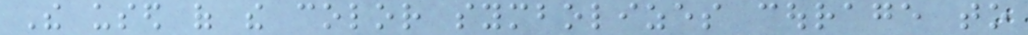The used of the color symbolizes courage to
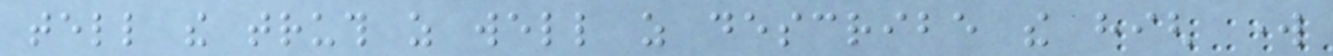tell the truth as well as describe the high work
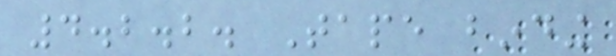4.2.2. Tape binding
